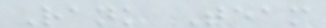Rank Team
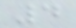4
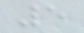5
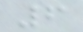6
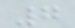7
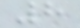8
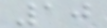10
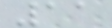11
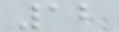12
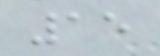15
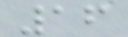16
